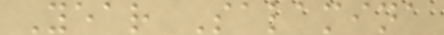Year Salamina
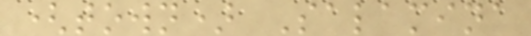(town) Salamina
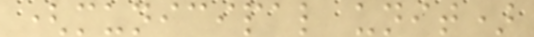(municipal unit)
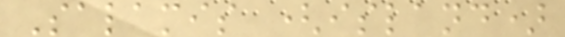Salamis (island)
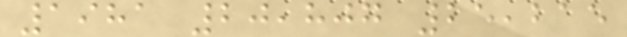1981 20,807 25,215
